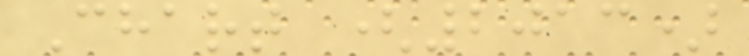Chart (2013)
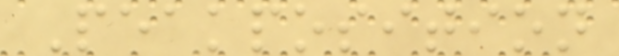Peakposition
